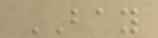BAY
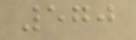570
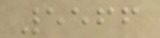5566
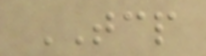TCP
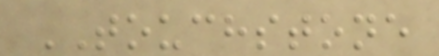TOUCHSTONE
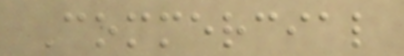Commercial
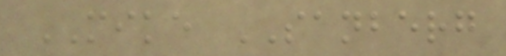MIKE SANBERG
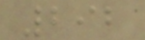292
